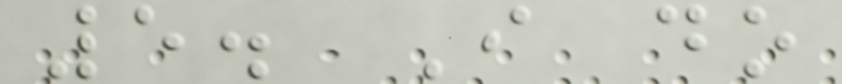5. I do
